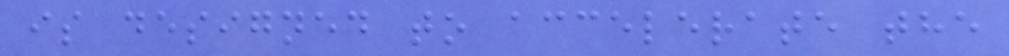is designed to accelerate the
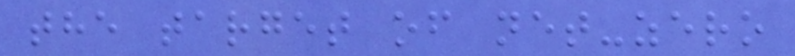the target of net-zero
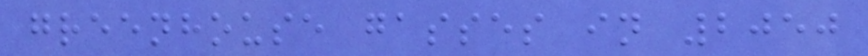greenhouse gasses in 2050
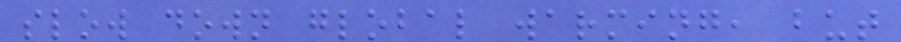slow down global warming, but
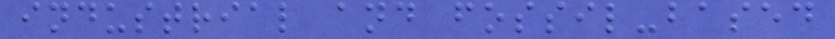industrial and fossil-based
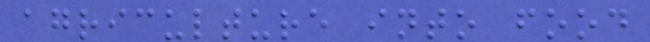agriculture into food
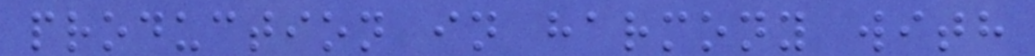production in harmony with
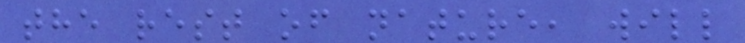the rest of nature, will
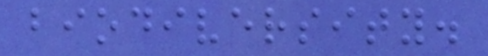biodiversity.
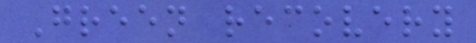Green recovery
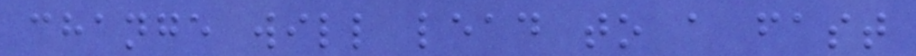change will lead to a fast
